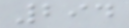294
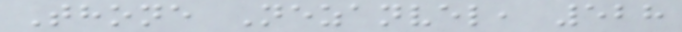Thone Nezanvel, 528
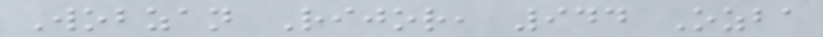Wobzan Rijor, 944 Ozba
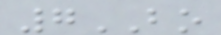7BO
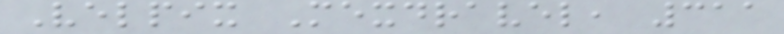Velpix Mexdravel, 311
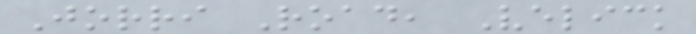Jorri Road, Velick
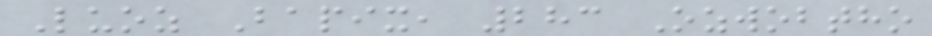Luoz Bapix, 283 Ozwobtho
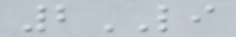2LI
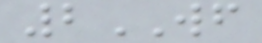2WF
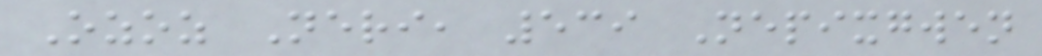Ozoz Neri, 539 Nepixgwen
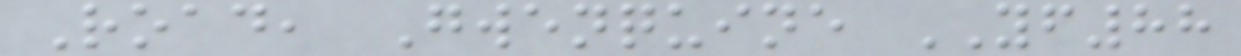Road, Gwenquine YF88
